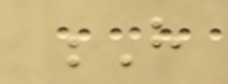H
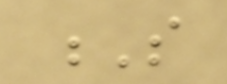S
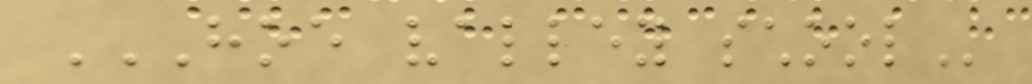HOE VALLEY SCHOOL
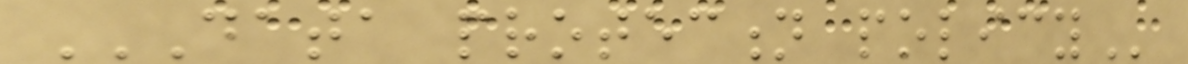DATA PROTECTION POLICY
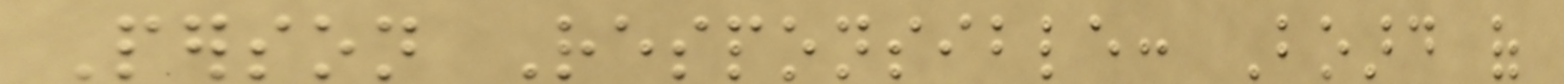Person Responsible: Board of
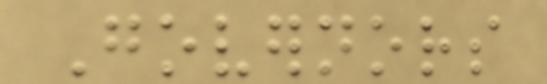Governors
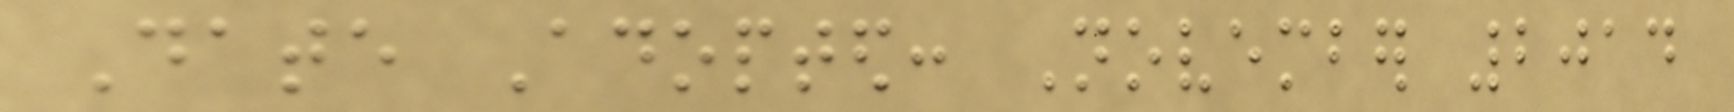Date Adopted: November 2014
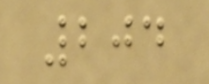204
